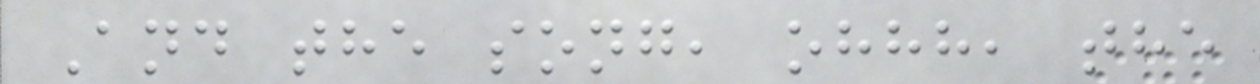And the song, ohhh, the
